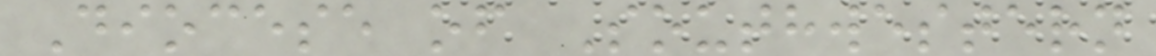Diocese of Southwestern
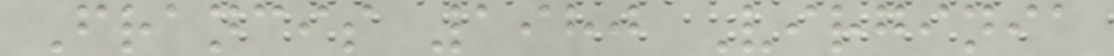Francis 1980 Virginia
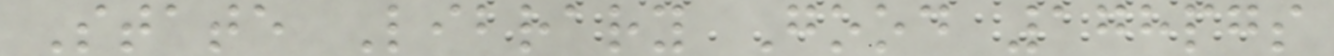State Library Good 178pgs
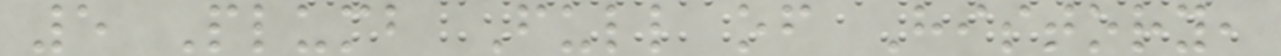5 Plumb Full of History,
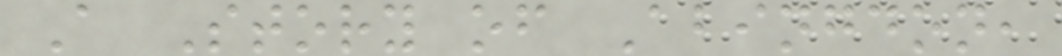A Story of Abingdon,
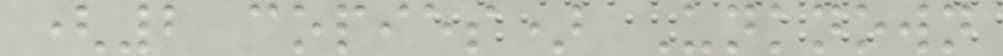(2 copies) Unknown
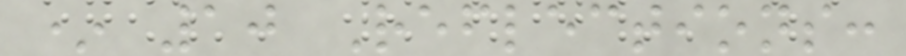* 10 Reflections:
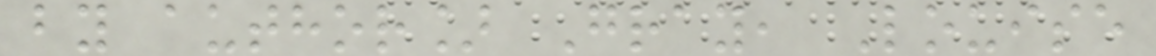by author] Gray, Louise
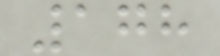178
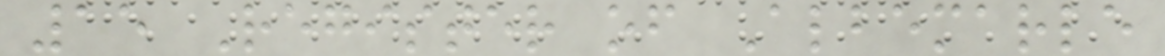15 Register of Albemarle
